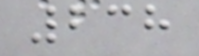238
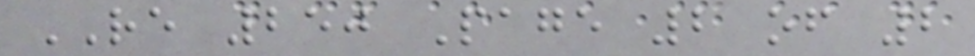RE 250 Page 2 of 2
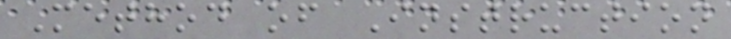Method of Instruction
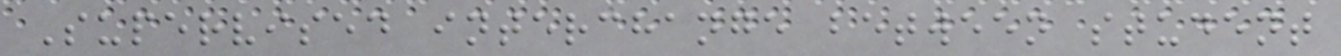Supervised interchange between student
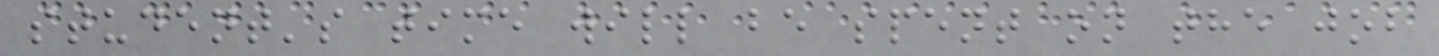student's time will be spent on the job
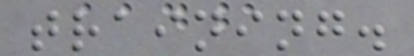training.
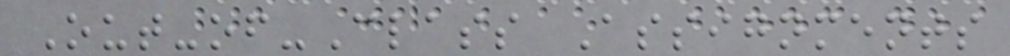Out-of-Class Assignments
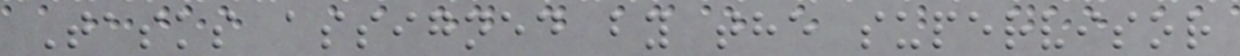Tasks assigned by the supervisor
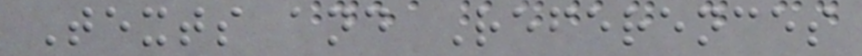Texts and References
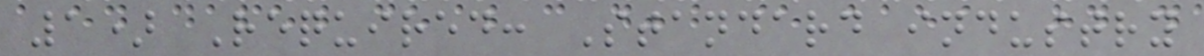1) Required: Standard industry
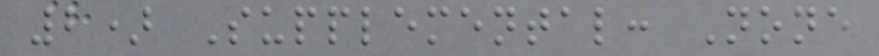2) Supplemental: None
